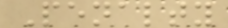Penalty
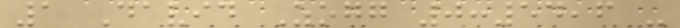1 David Zogg 0:54,6 -
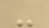-
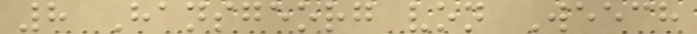8 Hansgeorg von Weech
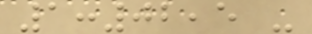1:02,5 -
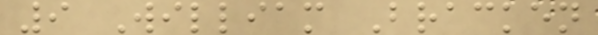9 William Bracken
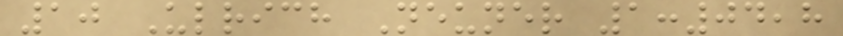10 Ulrich Neuner 1:04,8
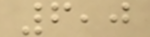6,0
